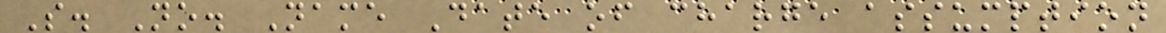S. No. Name Date of charge assumption
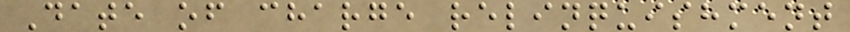Date of charge relinquishment
